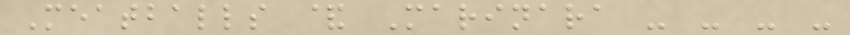Meatballs & Marinara - - - -
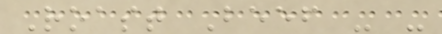Roast Beef - -
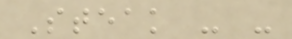Steak - -
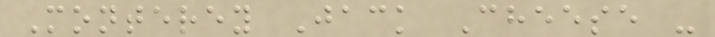Monterey Jack Cheese -
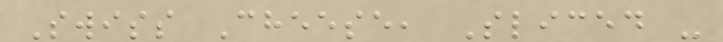Swiss Cheese, Sliced -
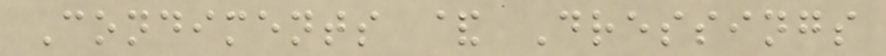Condiments & Dressings
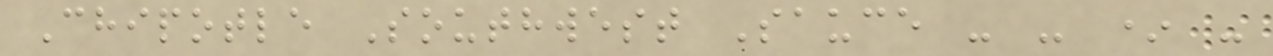Chipotle Southwest Sauce - - * -
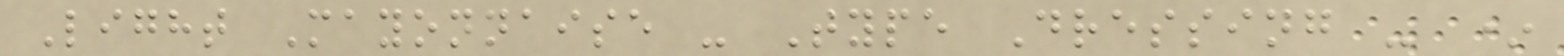Light Mayonnaise - Type Dressing - *
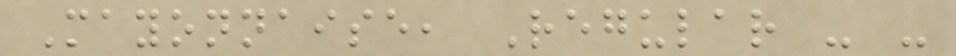Mayonnaise, Regular - -
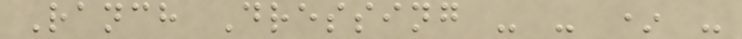Ranch Dressing - - * -
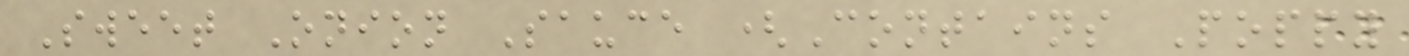Sweet Onion Sauce (Contains Poppy
